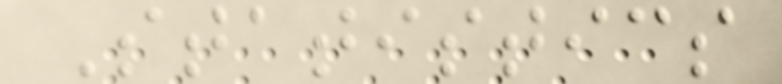Statistics
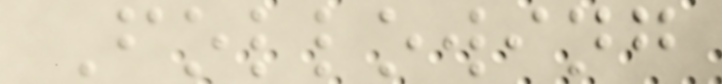Following
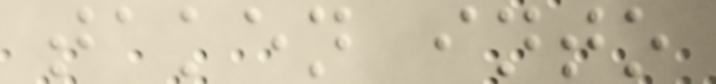taken into
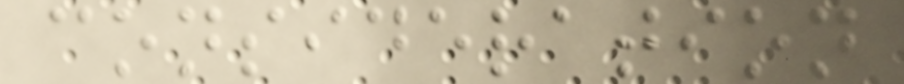consideration
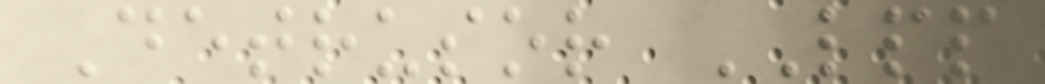Detrusor LPP
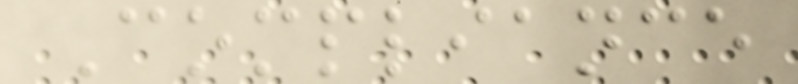Compliance
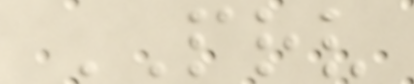PRV
